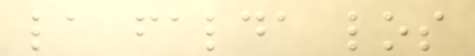la falda los
